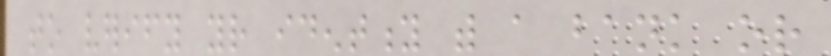to verify your identity with a bank or
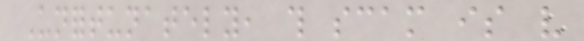Unfortunately, this scam is very
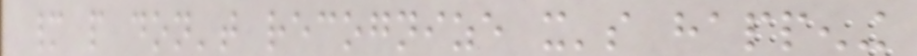many people don't recognize it's happening
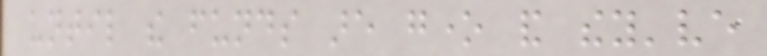until the funds are gone and they've
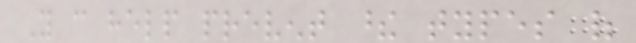You can help prevent these types of
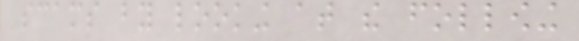scams by looking at the following
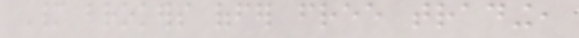Many brokers offer free trading,
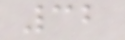32
